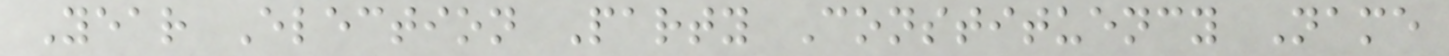Year Election Party Constituency Name
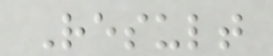Result
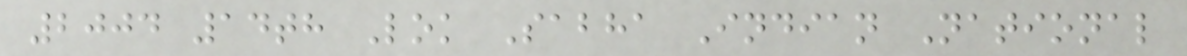2004 14th Lok Sabha Indian National
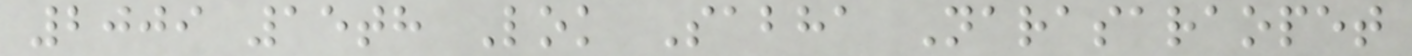2009 15th Lok Sabha Narasaraopet
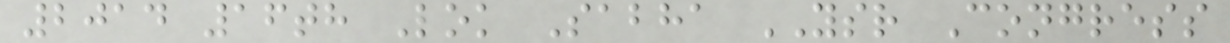2014 16th Lok Sabha YSR Congress
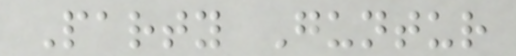Party Guntur
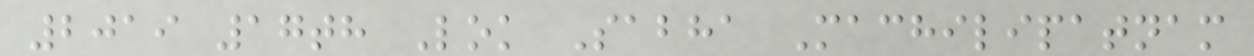2019 17th Lok Sabha Machilipatnam
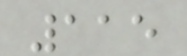115
